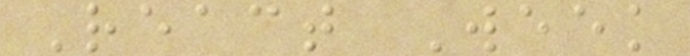React Week
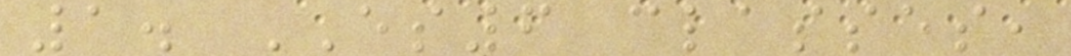1. ES6 classes,
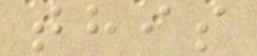this
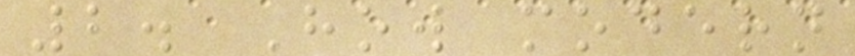2. How modern
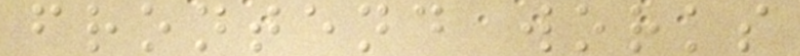frontend works
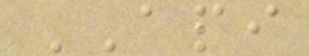API
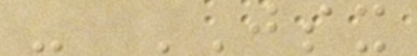- JSX
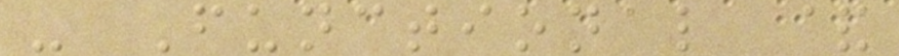- Functional &
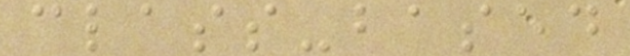class-based
